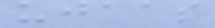ujaas
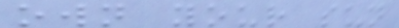own your sun
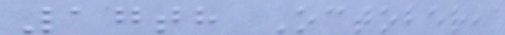17th October,
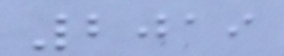2019
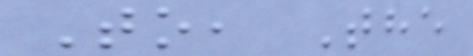To, The
